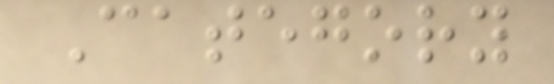Category
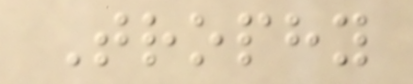Trophy
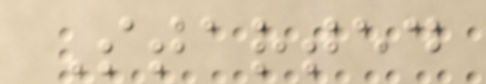Started
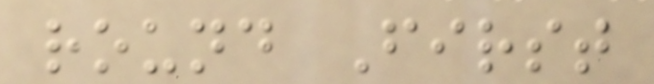round First
